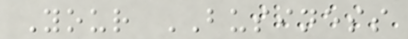Your BUSINESS
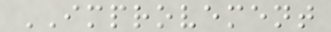IMPROVEMENT
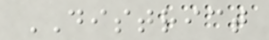DISTRICT
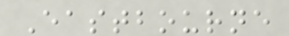Eastbourne
